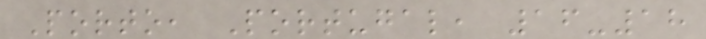Porto, Portugal, 16-18
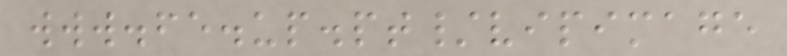www.fe.up.pt/vipimage
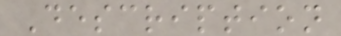Description
